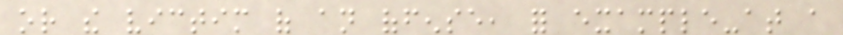or the victim of an offense, for example-at a
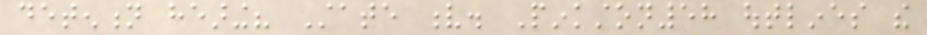detention hearing? State v. Pinkston58 outlines the
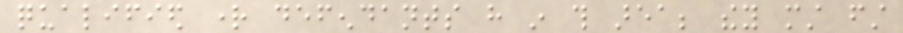qualified right defendants have in this area; they must first
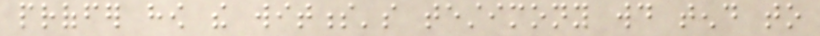proffer how the witness's testimony would tend to
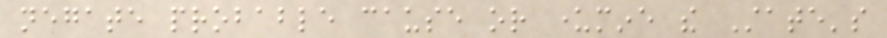negate probable cause or undermine the State's
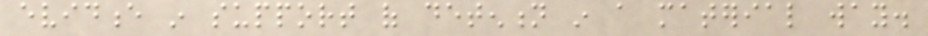evidence in support of detention in a material way.
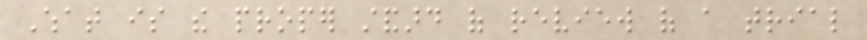What is the proper standard of review of a trial
